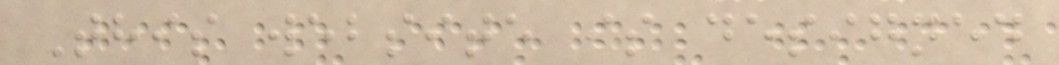This website is designed
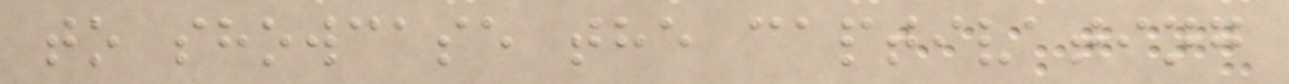to showcase the captivating
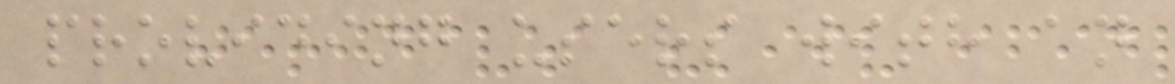providing users with an
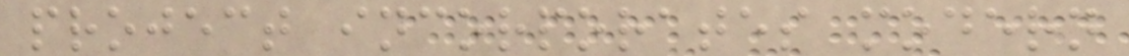project incorporates modern
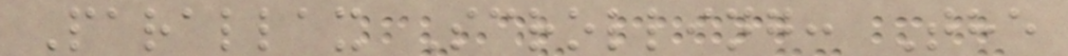Parallax Scrolling: The
